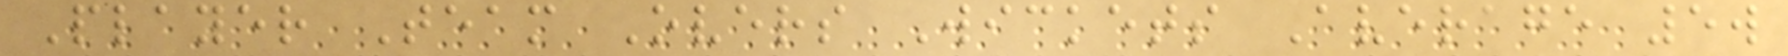Player Team Overs Wickets Average 5w
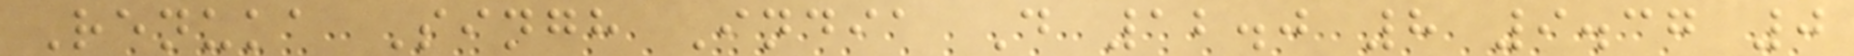Renuka Singh India D 12.0 8 9.37 0
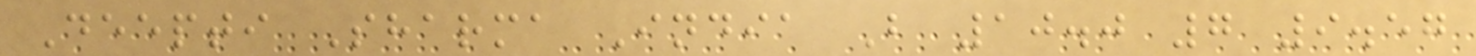Deepti Sharma India B 10.0 7 9.57
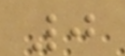0
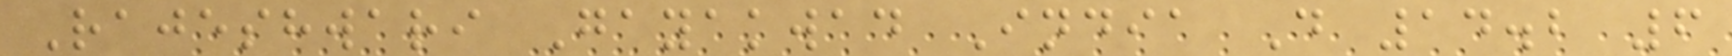Rajeshwari Gayakwad India D 14.2 6
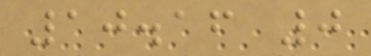10.16 0
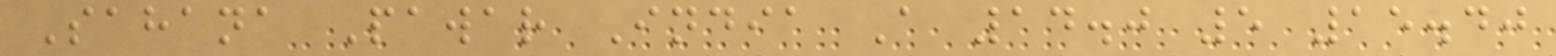Sahana Pawar India A 14.0 5 15.40
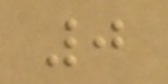0
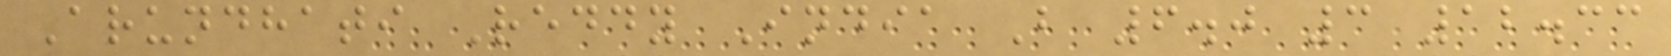Arundhati Reddy India B 6.0 3 12.33
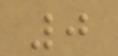0
